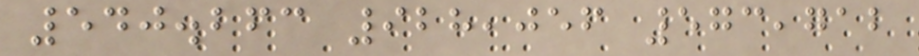540.263 928,056 573,712
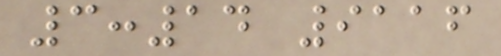3:14 9116
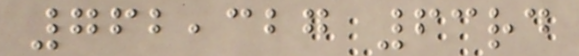762,327 63rd
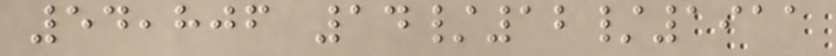54,806 14/12/1911
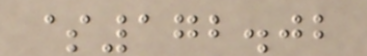$172.02
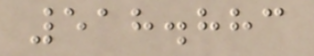518.883
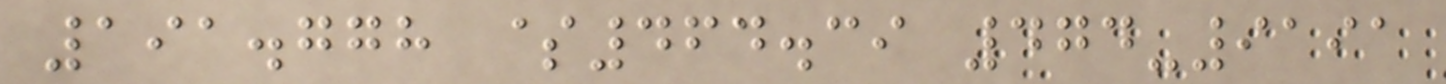191.778 $464.39 474-9191
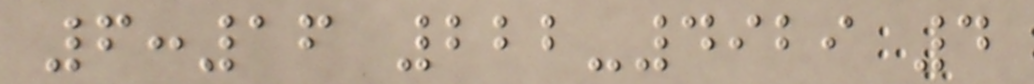6:16 222-4929 4
